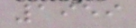1959
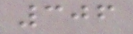306
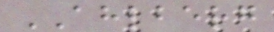AHLBERG
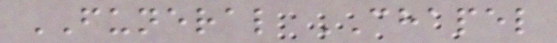FUNERAL CHAPEL
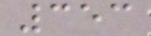353
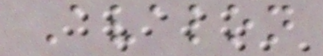Avalon
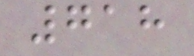718
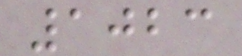1023
